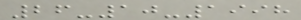26-10-1998
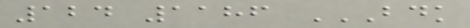124 1186 BDK
